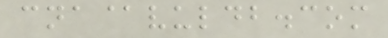cna@vuldb.com
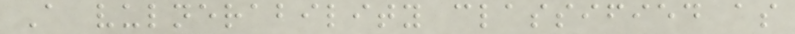A vulnerability classified as
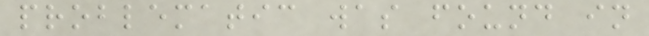problematic was found in
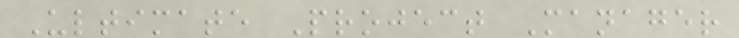Ultimate Project Manager
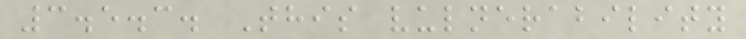3.5.3. This vulnerability
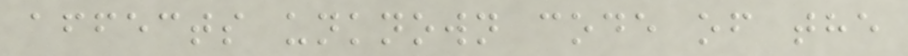affects unknown code of the
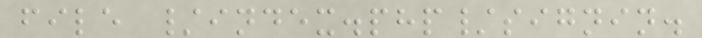file /index.php/signin.
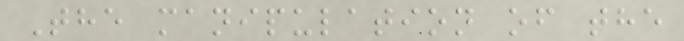The manipulation of the
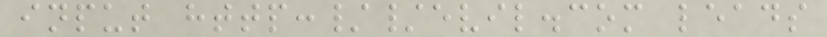input http://evil.com leads
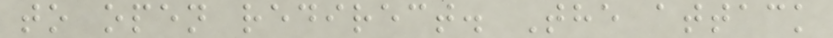to open redirect. The attack
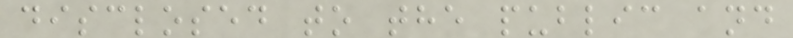disclosed to the public and
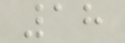18
